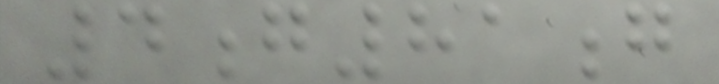4g81g
